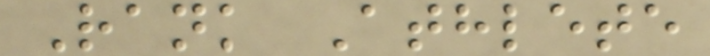Rank Athlete
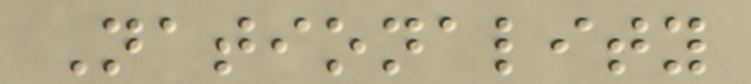Nationality
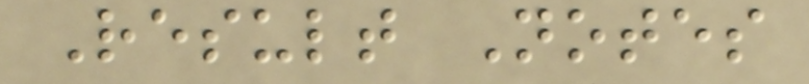Result Notes
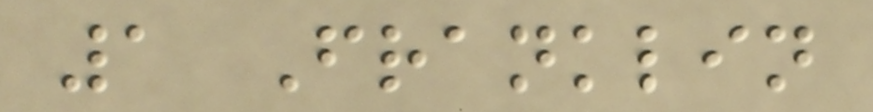1 Franklin
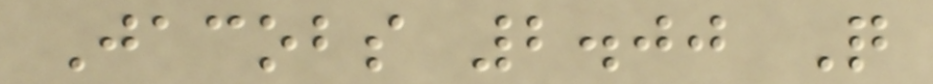Jacobs 2.00 Q
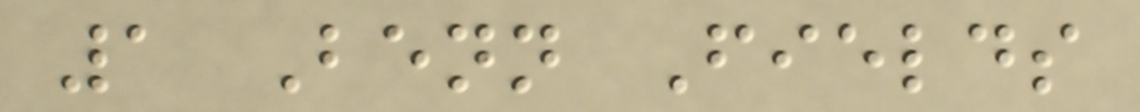1 Benn Fields
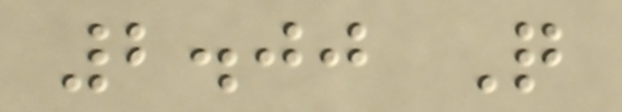2.00 Q
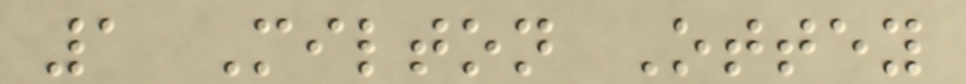1 Milton Ottey
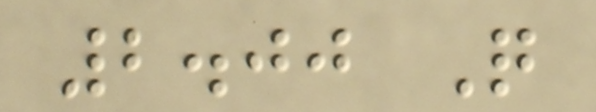2.00 Q
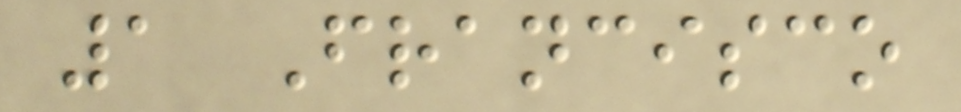1 Francisco
